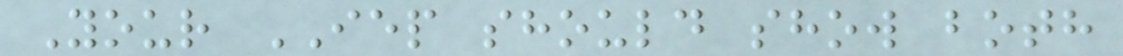Your IEP should show both
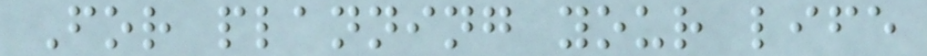For planning your life
